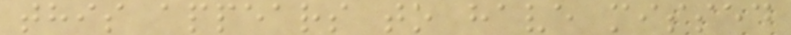this appears to have missed
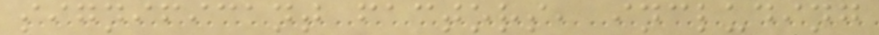significant factors, including
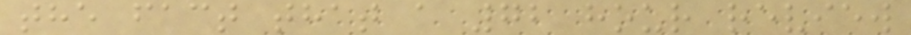the fact that a 72 hour review
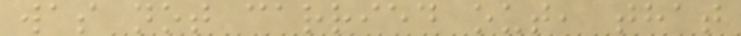was not carried out, that
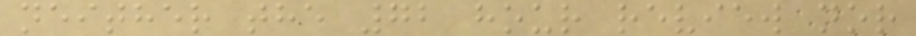neither the 72 hour review nor
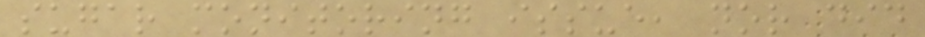sugar monitoring issue, nor did
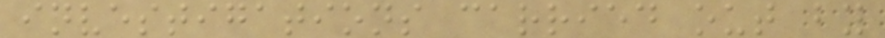investigations carried out by
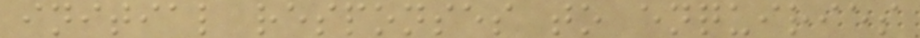initial responses to enquiries
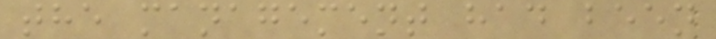the management had been
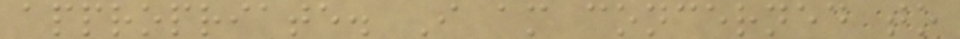appropriate. I am concerned to
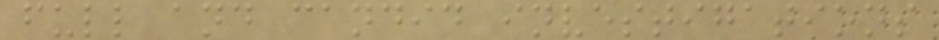full and candid investigations
